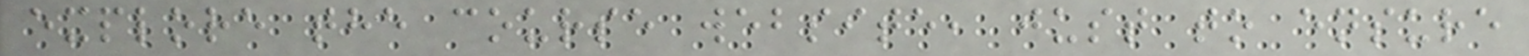explore the course website, just to ensure
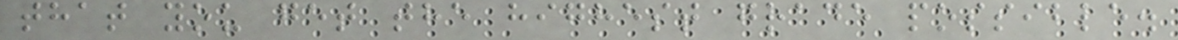that you get the highest grade possible.
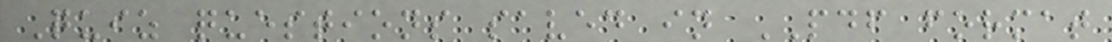Quiz questions saved in PDF format
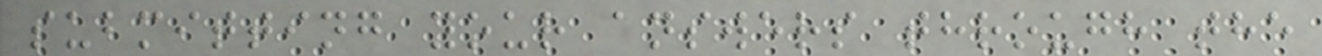submitting your answers through the
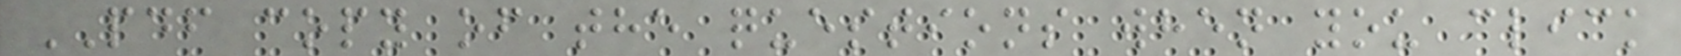PDF copy of the questions when you click
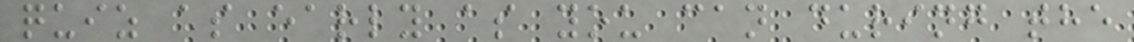quiz as early as you can during the
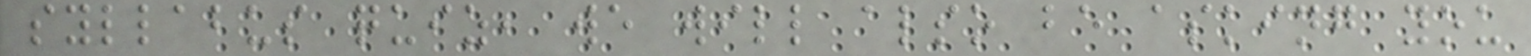syllabus quiz, we will also be asking you
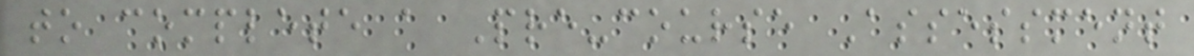to complete a Pre-course Assessment
